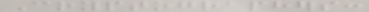Cryptographers:
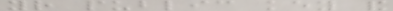your public key and
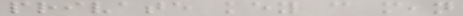private key can mean
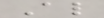Also
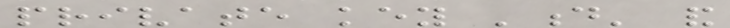private key 'd' and
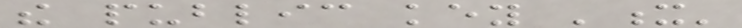the public key 'x'
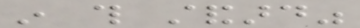in this standard"
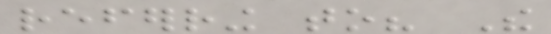referring to? The
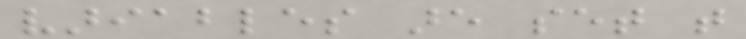variables are set that
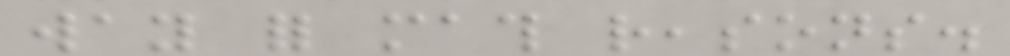way for math reasons.
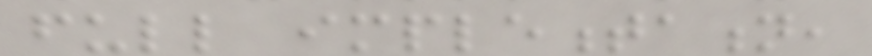full implementation,
